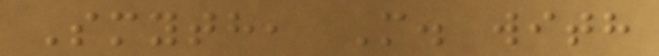Smyth, M. with
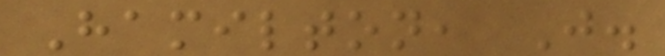Hamilton, J.
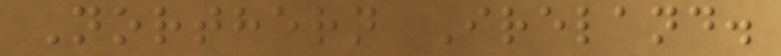Northern Ireland.
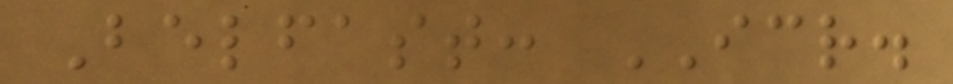Belfast: ICR.
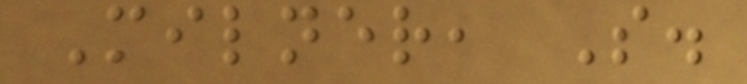Milner, S.
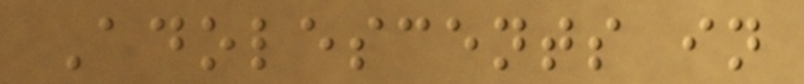Adolescents in
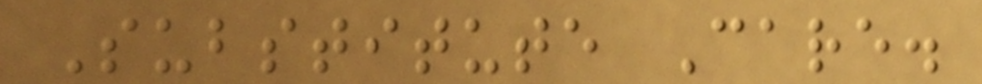Substitute Care.
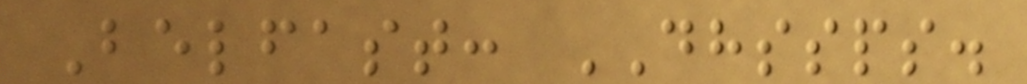Belfast: DHSSPS.
